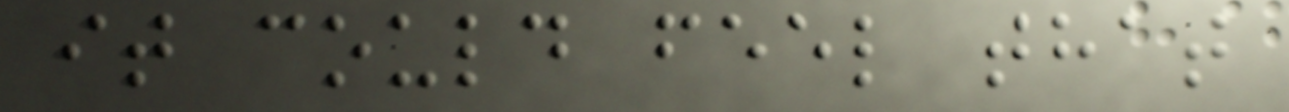it could feel that
